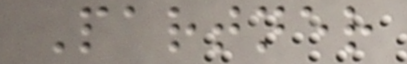Partner
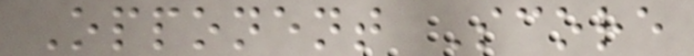Opponent Score
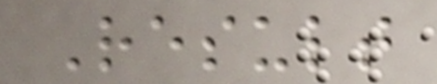Result
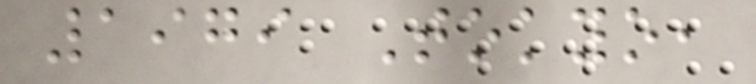1979 Tokyo,
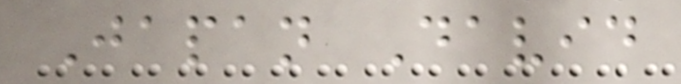Japan David
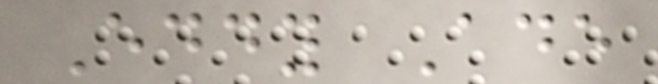Eddy Ade
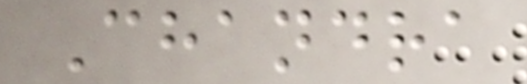Chandra
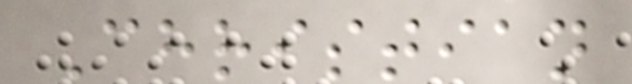Christian
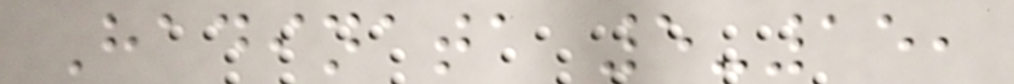Hadinata 5-15,
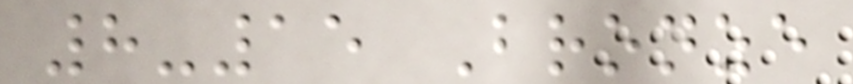8-15 Bronze
